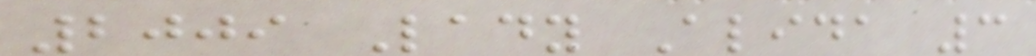2009 Lady Alida 3
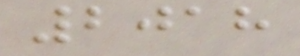2018
